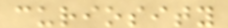curiosity
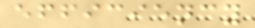efficiency
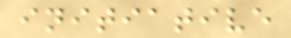initiative
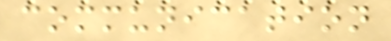communication
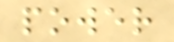power
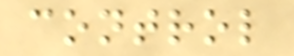control
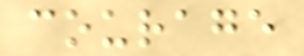courage
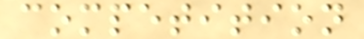competition
